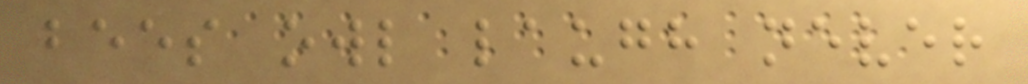bees owl laugh never
